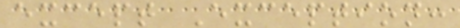except Exception:
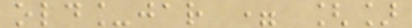old_jar = []
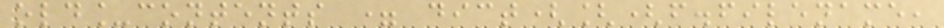old_contents = dict([(f.filename,
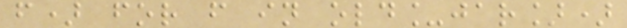f) for f in old_jar])
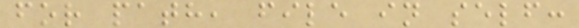for path, file in self:
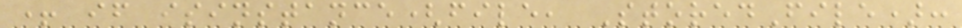+ if isinstance(file, StoredFile):
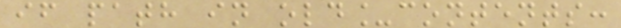if path in old_contents:
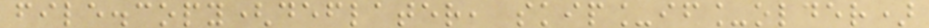file.copy(deflater, skip_if_older)
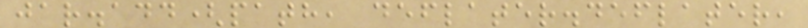jar.add(path, deflater.deflater,
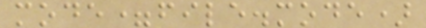mode=file.mode)
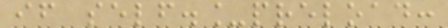if self._preload:
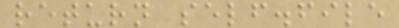return self.file
